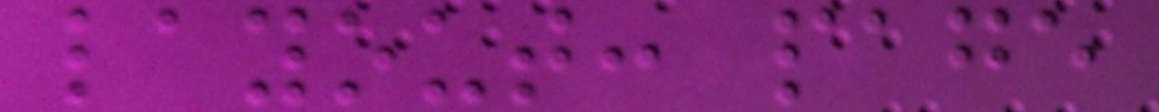layout: page
